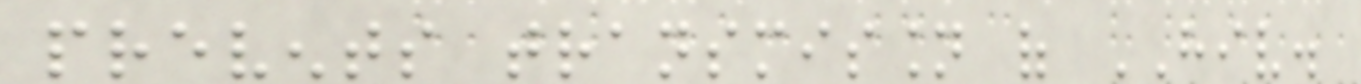prevents transmission of HIV.
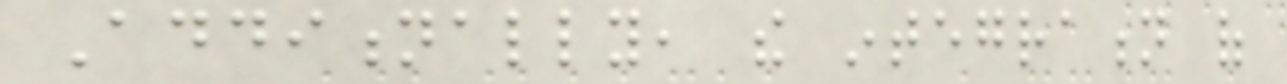Additionally, the integration of
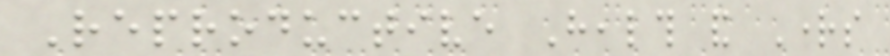Reproductive Health and Rights
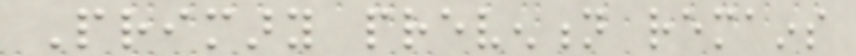Primary prevention remains
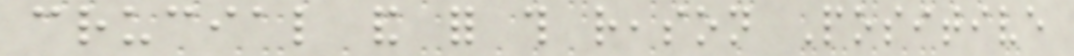crucial and for this reason Positive
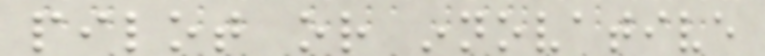pilot or innovative
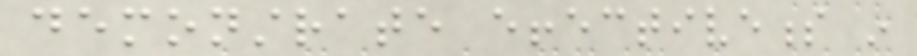demonstrate effectiveness in
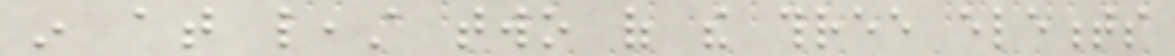in at least two of the three elements
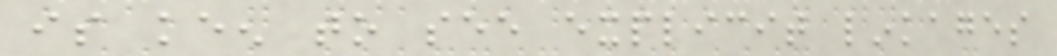is keen to see explicit linkages
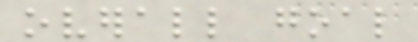overall goal
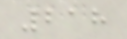218
